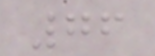76
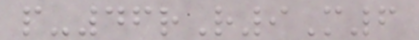p-46rR9M6
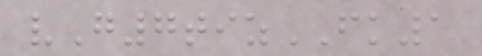vG7tizFK1
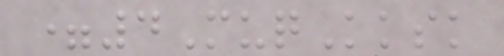=4MuqKksk
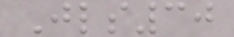Jls30
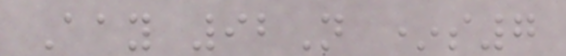Aay 92N *s7
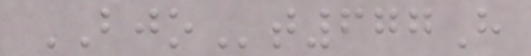BJOt677H
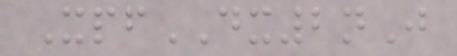XpfDX2nJ
